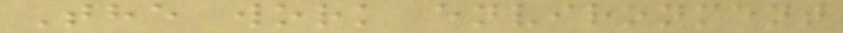The work environment
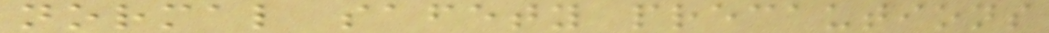normal safety precautions
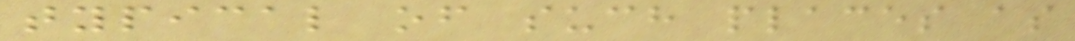typical of such places as
